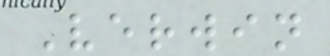Verwin
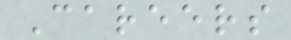Careers
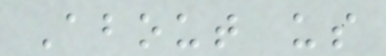About us
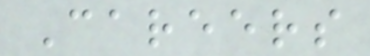Careers
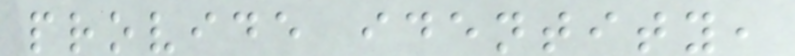provide identity,
